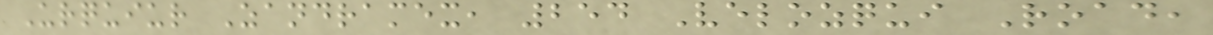Urquiur Zandramex, 254 Velozqui Road,
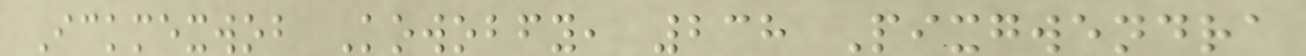Ickmexwob Kowobfy, 238 Pixgwendra
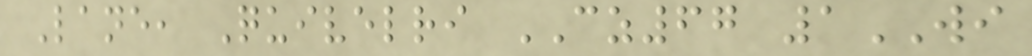Lane, Quivelri CZ67 1WI
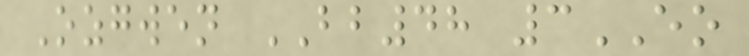Ozgwen BB48 3EO
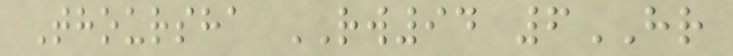Thoursha RW94 6HR
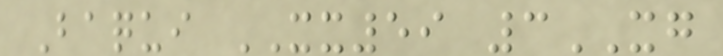Baqui XX59 3XG
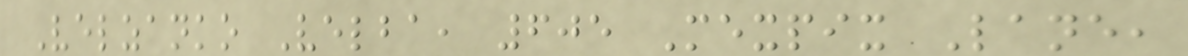Velzanko Velba, 605 Mexpix Lane,
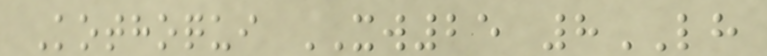Kothoqui XW25 8LH
